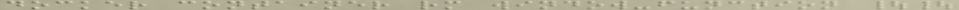docker container rm window-function ||
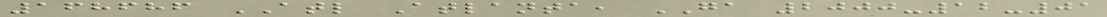168686 ATL Atlanta, GA 2000-12-01
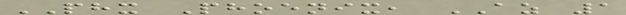PHX Phoenix, AZ 1
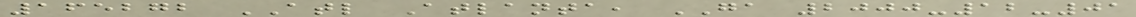165272 ATL Atlanta, GA 2000-12-01
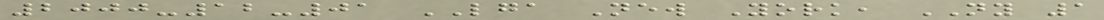2000-12-01 LGA New York, NY 1
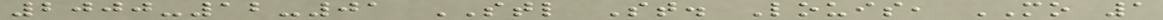2000-12-01 STL St. Louis, MO 1
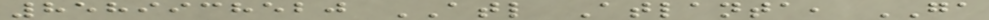8589938520 ATL Atlanta, GA
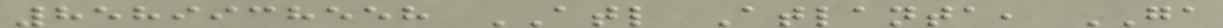8589938558 ATL Atlanta, GA
